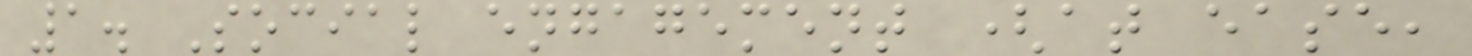1. Social engagement (at ease,
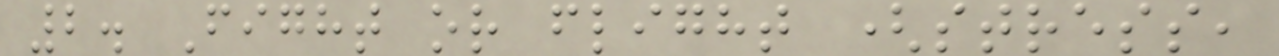2. Fight or flight (stress,
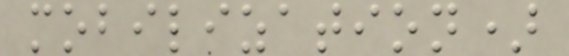mobilization)
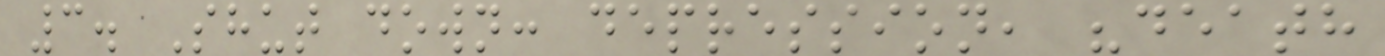3. Shut down: depression, "death
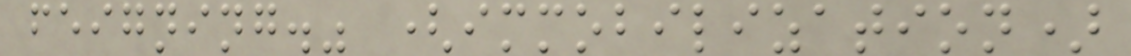feigning." (immobilization)
